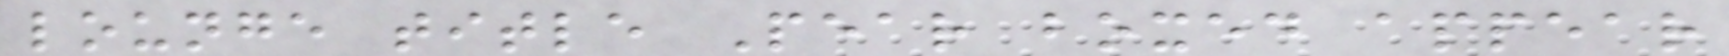lounge title Pear boxed appear
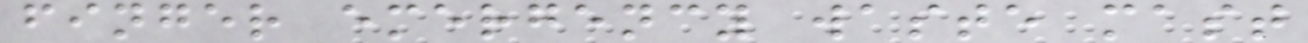finger emergency waste mast
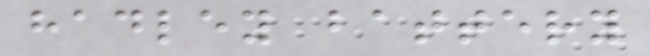hadley battery
